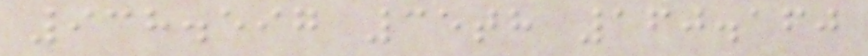938.597 35th 160.160
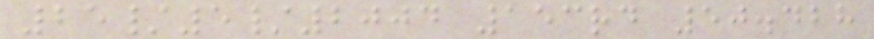25/5/2004 153rd 50.428
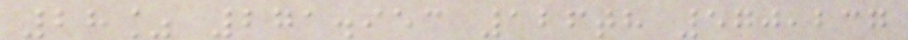28% 271.953 126th 570,237
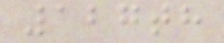127th
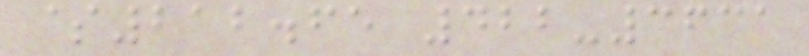$212.65 422-3631
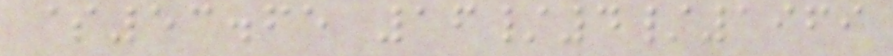$53.65 16/4/1969
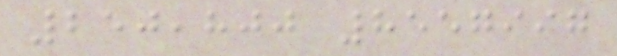250,800 8557997
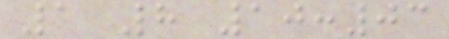1 8 10:03
